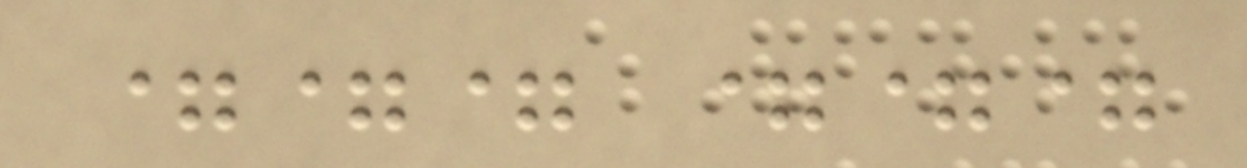=== ===
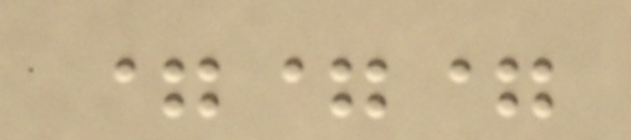===
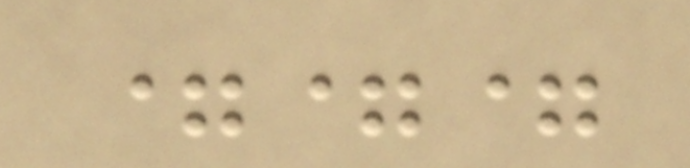===
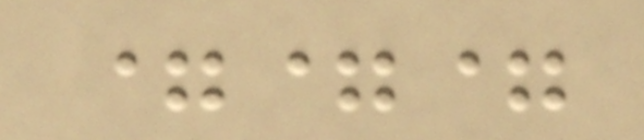===
